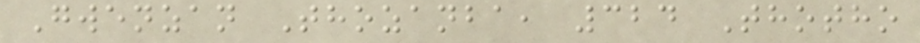Gwenzan Thozanba, 324 Thotho
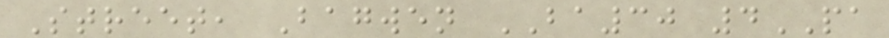Street, Bagwen BA30 4PA
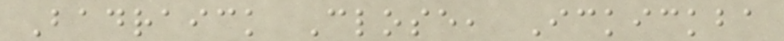Badraick Close, Ickickba
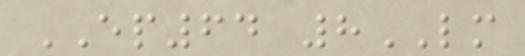EP64 8LM
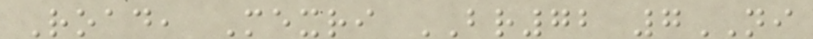Road, Mexri BR72 7NI
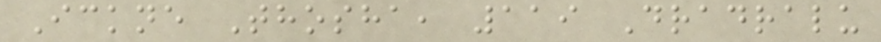Ickne Thosha, 119 Dradralu
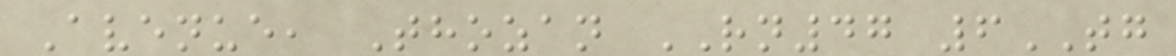Avenue, Thozan RN47 6TG
